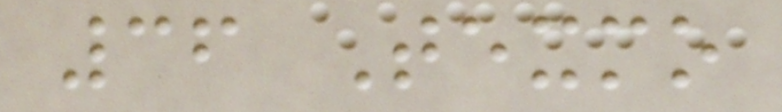36 Texmo
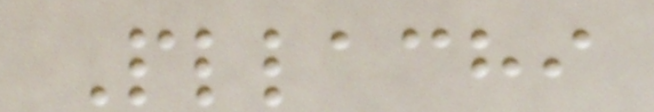Pllachi
